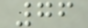76
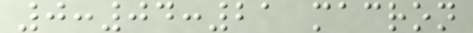0:04:21 macron
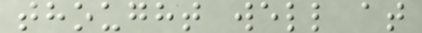thought well at
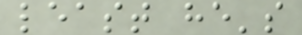least he's
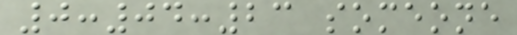0:04:23 someone
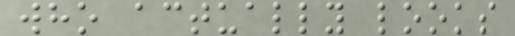who actually looks
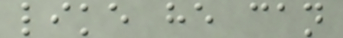like he can
